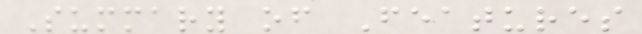Summary of Features
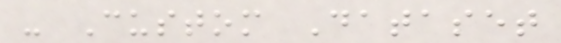- Custom Dataset
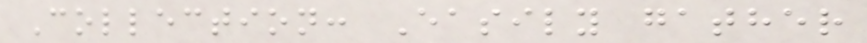Collection: Easily gather
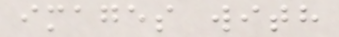images with
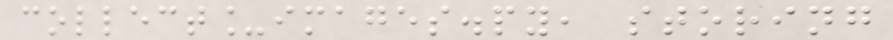collect_images.py, storing
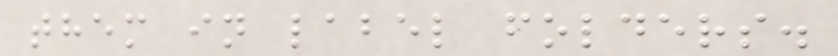them in label folders.
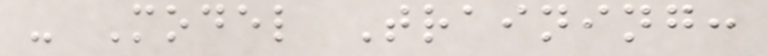- Model Training:
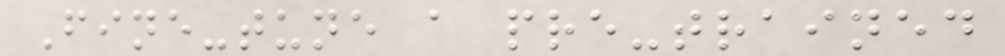Fine-tune a pre-trained
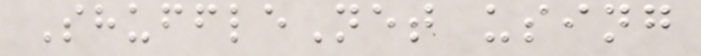ShuffleNet using
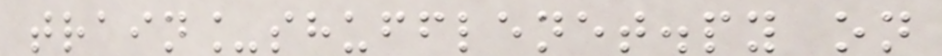train_shufflenet.py on
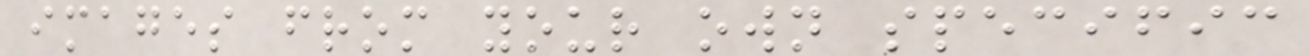images from your own specific
